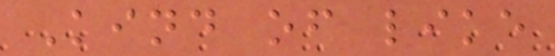Kind of like
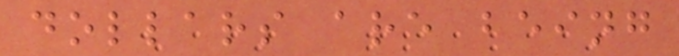dollars are being
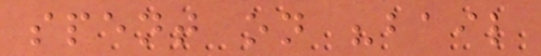spent on "bail
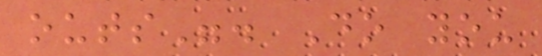outs". Do you
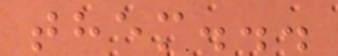them...
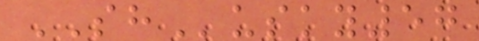SHusky57
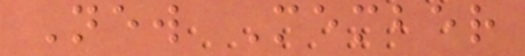New Member
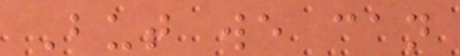But we can
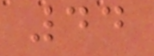44
